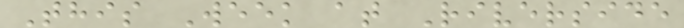This Week at Riverside
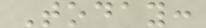Today:
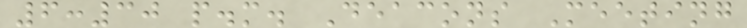6:30 p.m. Deacons Meeting
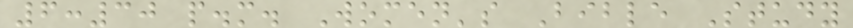6:30 p.m. Women's Bible Study
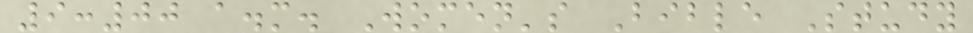9:00 a.m. Women's Bible Study
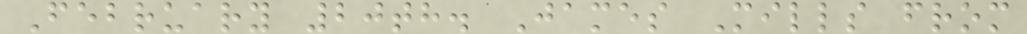February 20th. James Mills from
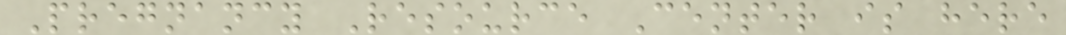Pregnancy Resource Center is here
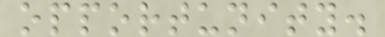opportunity.
